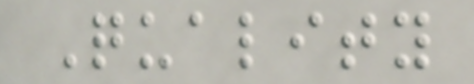Quality
